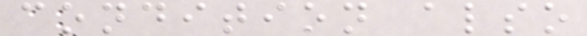condition also
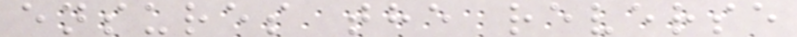ensures the reverse
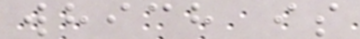which is
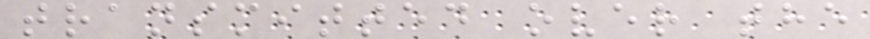transmitted over the
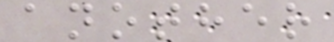another
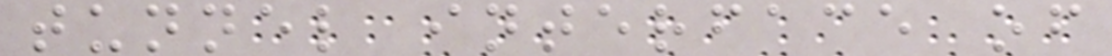tunnel interface of
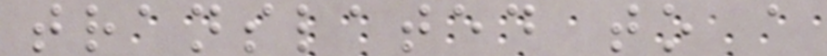translated to a
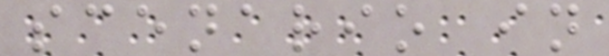scenario in
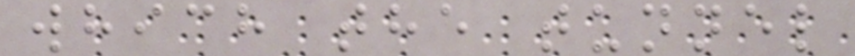which the tunnel
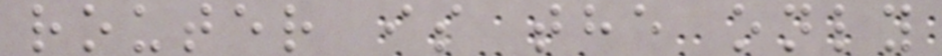router is the only
